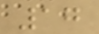17
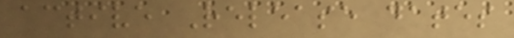active Release dates
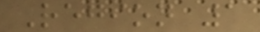Region 1
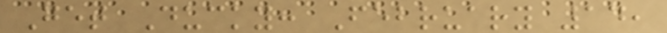Get Ducky: February 14,
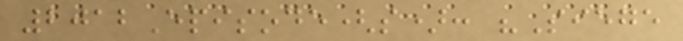2012Episode(s): "Siege
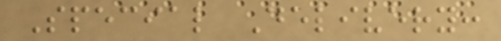Special Delivery:
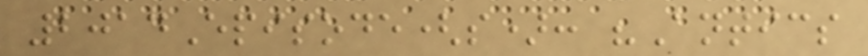2014Episode(s): "Antics
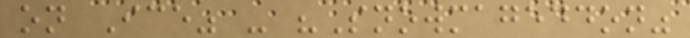on Ice" - "Snowmageddon"
